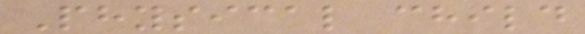Physical child
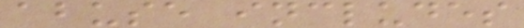abuse includes
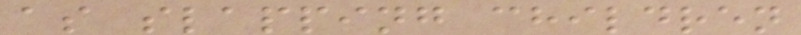as slapping children
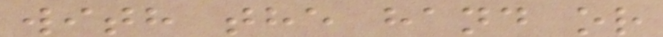with the hand or
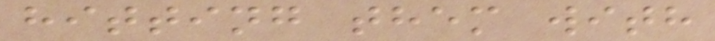hitting them with
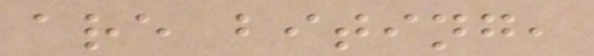are biting,
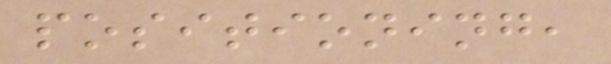positioning,
